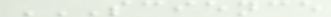SCIENCE
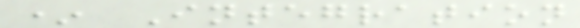* Integration
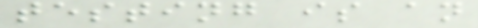testing is an
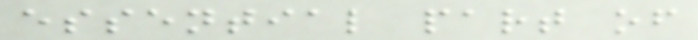essential part of
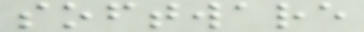software
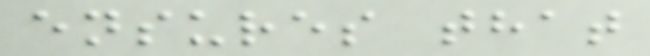ensures that
